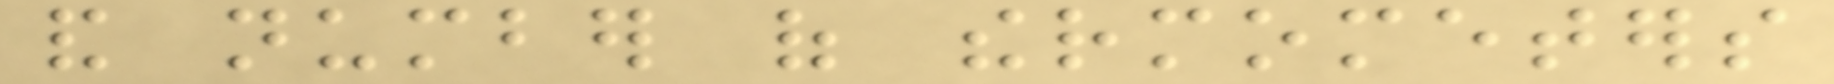and number of thermometers
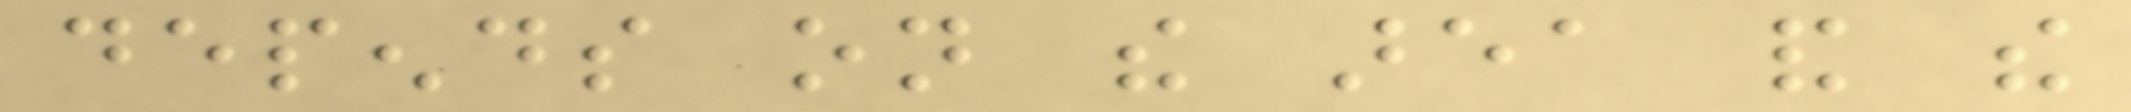depends on the area and the
